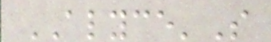ALYCE'S
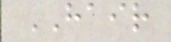HAIR
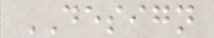DESIGN
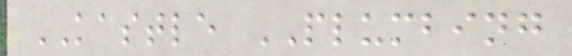KASTLE PLUMBING
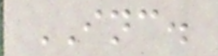INC.
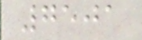7501
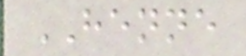HENNE
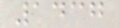1437
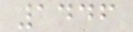1446
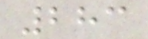283
